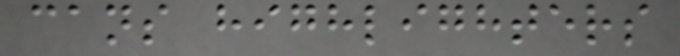cans highlighters
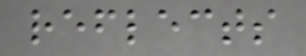reflects
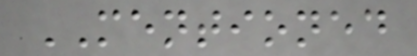MENTIONED
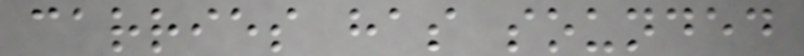carries has sounded
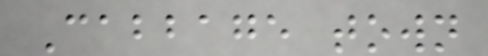Cabbage town
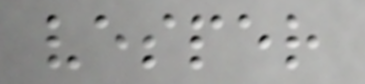vesper
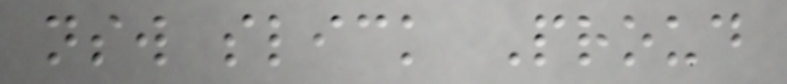nsw slick Proud
